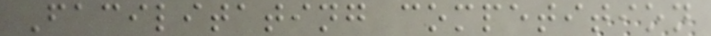Facilitating competition
